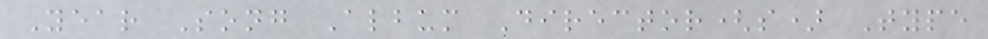Year Song Album Director(s) Type
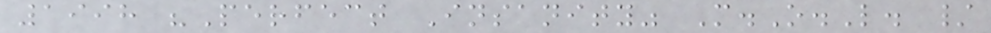1998 "Perfect Insanity" M.O.L. /
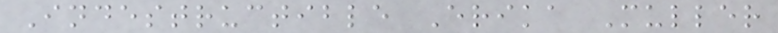Indestructible Erika Muller
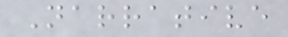Narrative
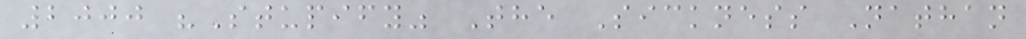2000 "Stupify" The Sickness Nathan
